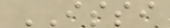ISSI
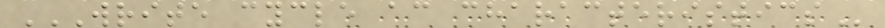WRITE CYCLE AC CHARACTERISTICS
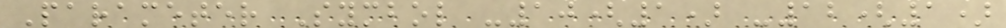Parameter Symbol -10(1) -12(1)
